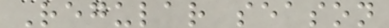Regular season
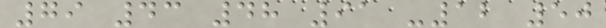79 43 48 91 -12 50
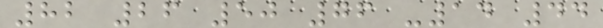82 26 50 76 -14 44
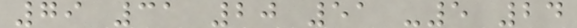79 31 20 51 -5 24
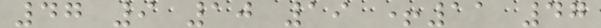47 9 10 19 +11 47
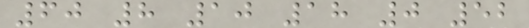60 8 10 18 0 52
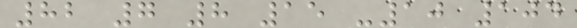82 7 8 15 -10 104
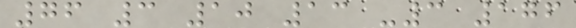76 3 10 13 -3 176
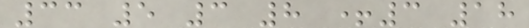33 5 3 8 +3 18
